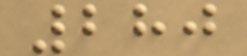280
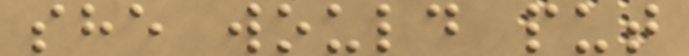she would put
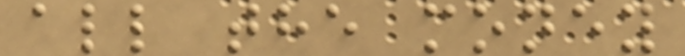all the money
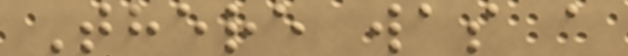There was a
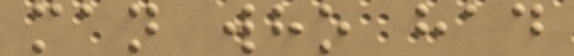man who had
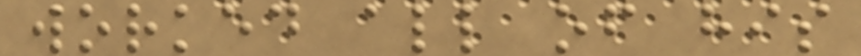worked all of his
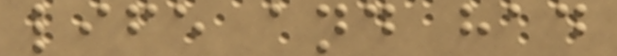life and had
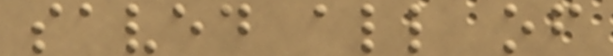saved all of
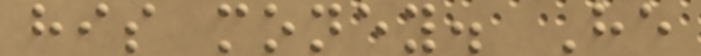his money. He
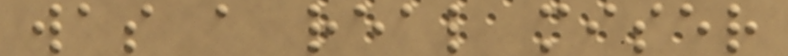was a real miser
